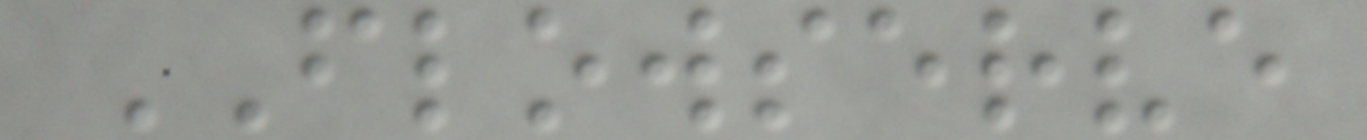FLOWSERVE
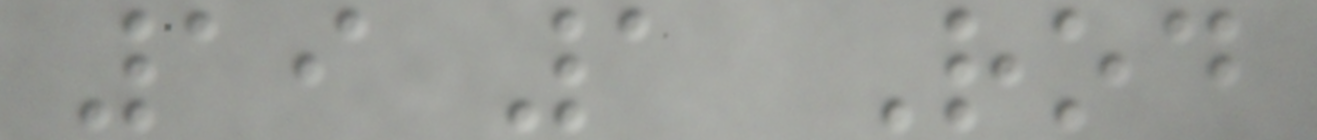19 1 Rod
